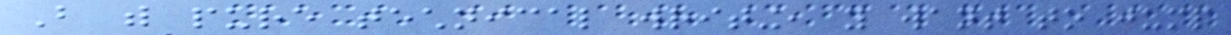But with pure technical writing, you want to jump
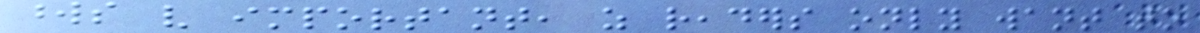words very important, as readers only want to
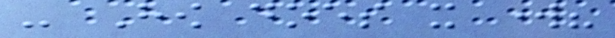- How does it work?
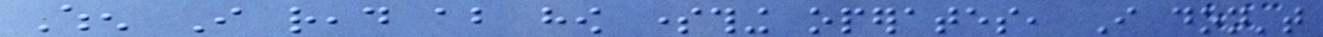When I read about how something operates, I don't
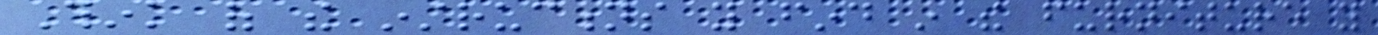Think of the instructions you find in the furniture you
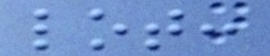lot:
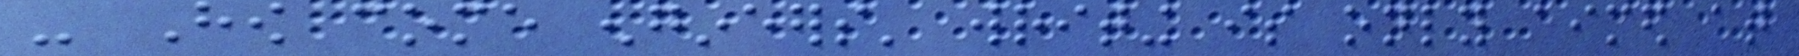- How come engineers' writing is only aimed at
